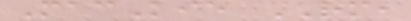MacKie RM,
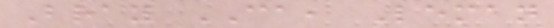Bray CA, Leman
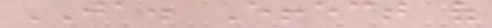JA. Effect of
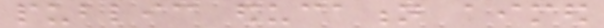public education aimed
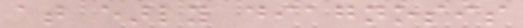at early diagnosis
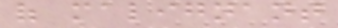of malignant
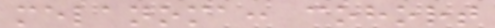melanoma: cohort
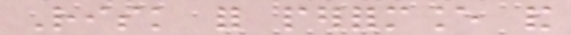Risk for performance and
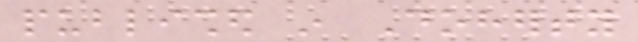published in Doherty
